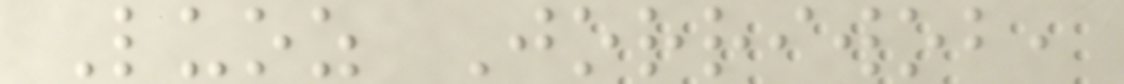Luoz Jorriwob,
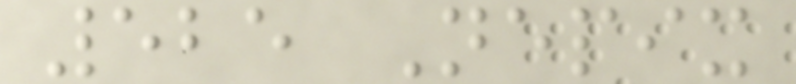525 Nepix
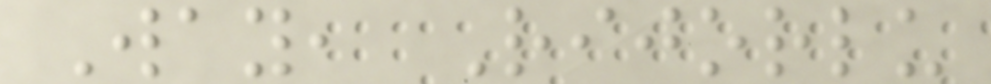Way, Rijorlu
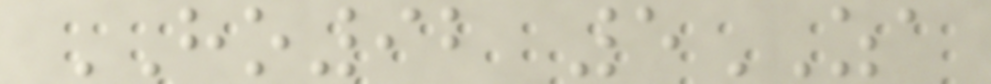HO92 5ZA
